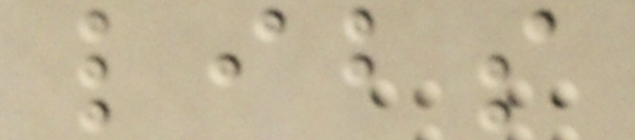libs
